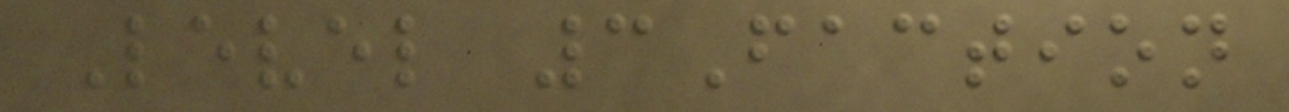Level 3Faction
